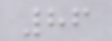86
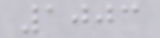1003
